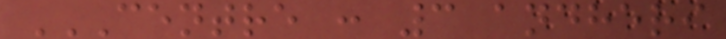CENTRE : 3 ANDHERI
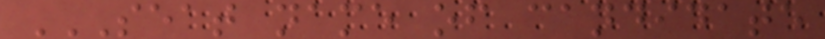SEAT NAME OF CANDIDATE
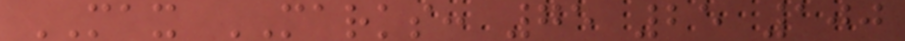MAX MARKS: 75 25 100
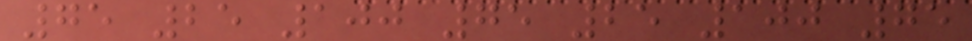75 25 100 75 25 100 75
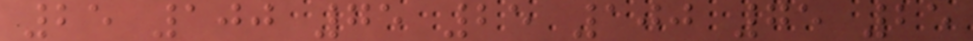25 100 75 25 100 75 25
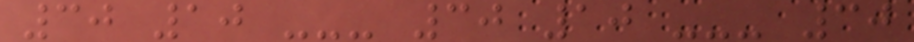30 10 --- 30 10 --- 30
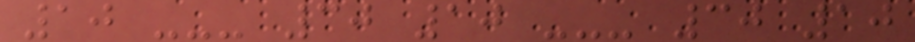10 --- 30 10 --- 30 10
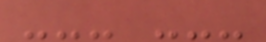--- ---
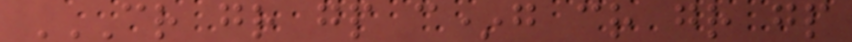CR GR GP C*G CR GR GP
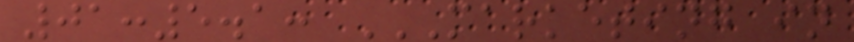01:5.1: MARKETING IN
